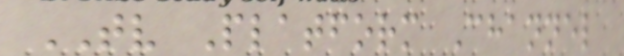TV Platform Channel
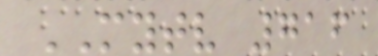MYTV 716
